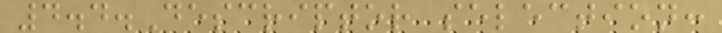4.4.Descriptor selection:
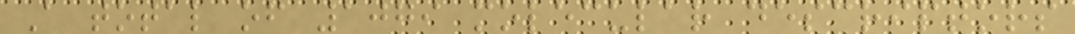A total of 1079 molecular descriptors
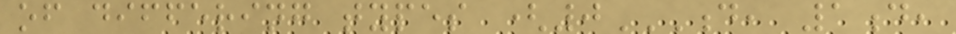of differing types (0D, 1D,
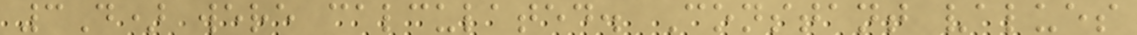3D) were calculated. Constant values
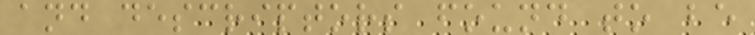and descriptors found to be
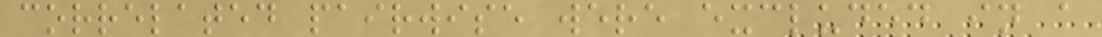correlated pairwise were excluded in a
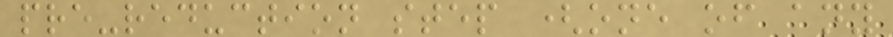pre-reduction step (one of any
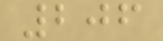206
